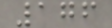176
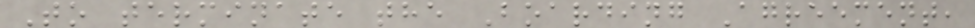To terminate the Boarding Agreement,
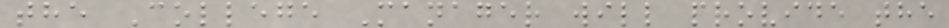the College Manager will provide the
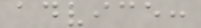advice:
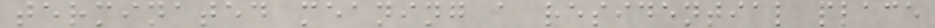terminated meaning a residential place
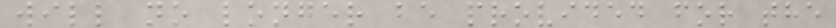will no longer be provided for the
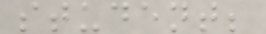student;
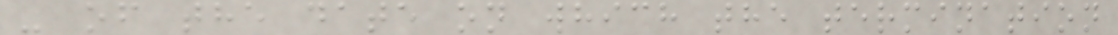- of the date on which the termination
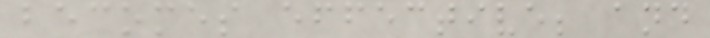becomes effective; and
